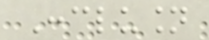Conclusion
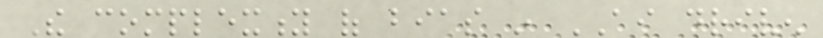The complexity of bias in AI driven
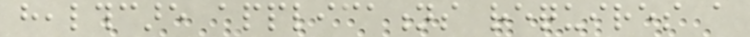healthcare applications requires a
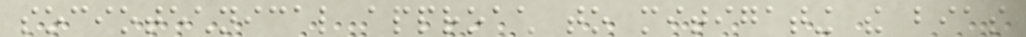sociotechnical approach to mitigating the bias
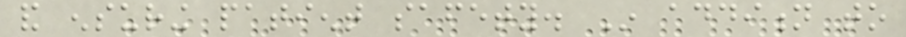and ensuring patient safety. In addition to
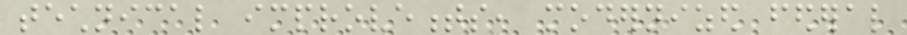technical improvements, modernized federal
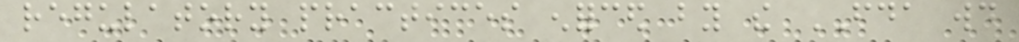regulatory practices enforced by the FDA would
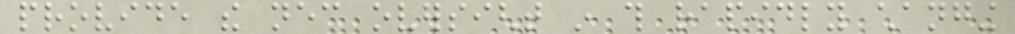provide the necessary oversight in this rapidly changing
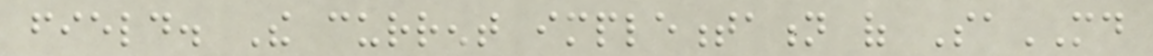field. The current implementation of SaMD
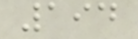194
